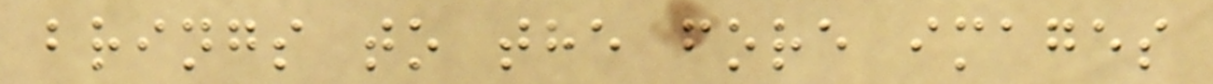brings to the fore images
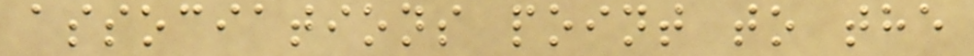associations point to the
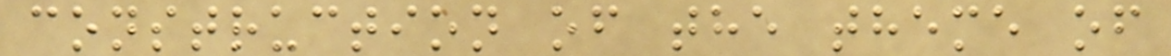construction of the theme of
